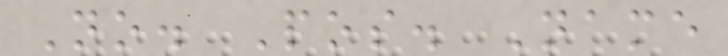No. Pos. Name
